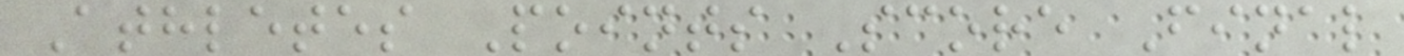Athletes Points Score Final
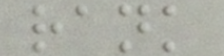rank
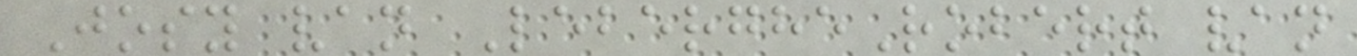Josy van LebergheRobert van
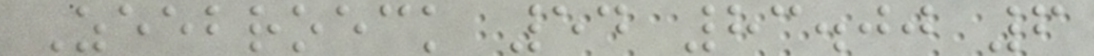Zeebroeck 54 83.00 6
